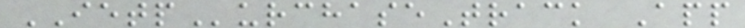IETPurchaseTrack App
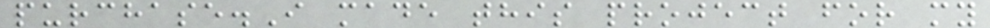purchase.I made this project for my
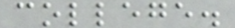college.
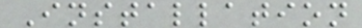Installation
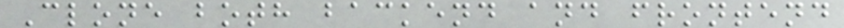Clone both backend and frontend
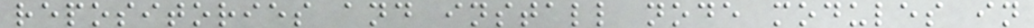repositories and install node modules in
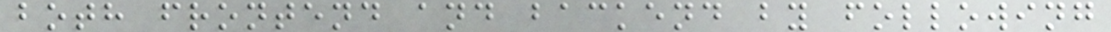both frontend and backend by following
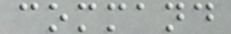command
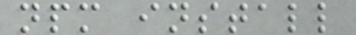npm install
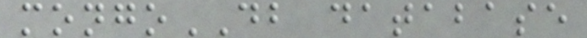mongoDB database
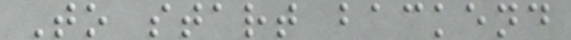To start backend
